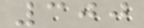300
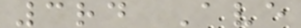3rd Ave
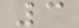3
